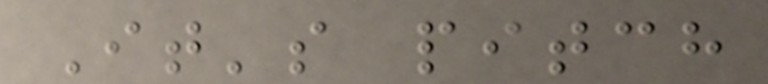It's pitch
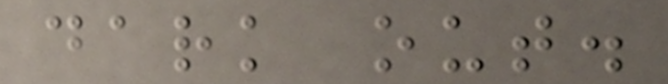dark out.
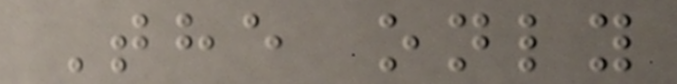The only
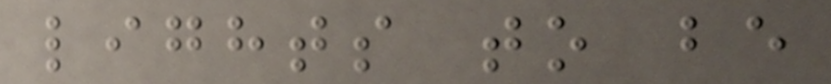lights to be
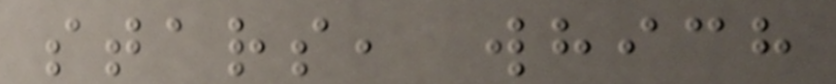stars, which
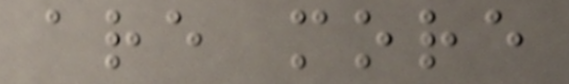are more
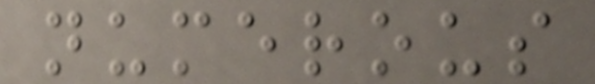numerous
